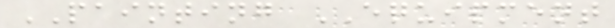PAINTING EQUIPMENT
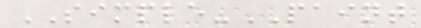SIMPLE-PAINT
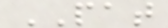PAT
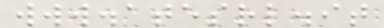www.atesrl.it
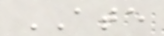ATE
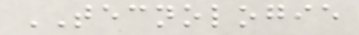TECNOLOGIE
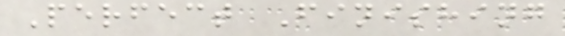Perfect Finishing
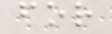for
